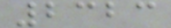2323
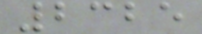2325
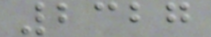2327
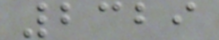2329
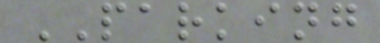PARKING
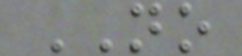NO
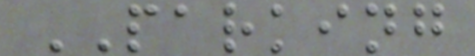PARKING
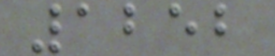1252
